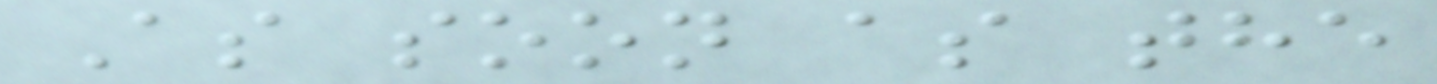As soon as the
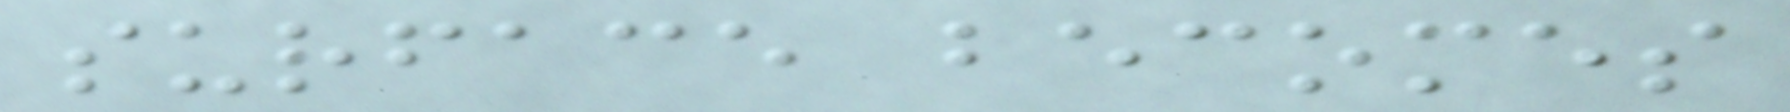surface becomes
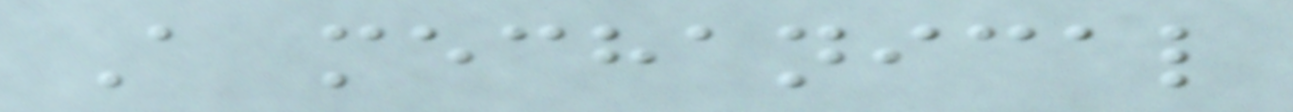A mechanical
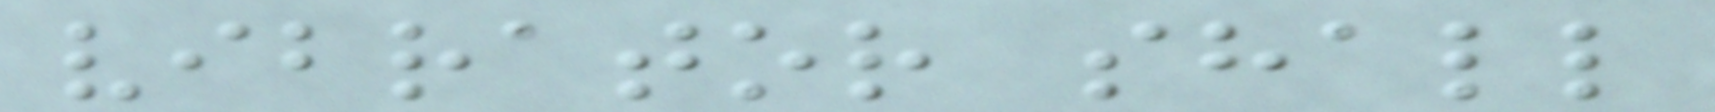vibrator shall
